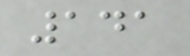141
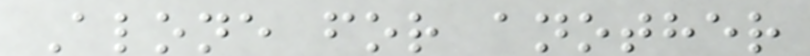Alone for another
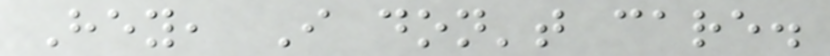Hey, I don't care.
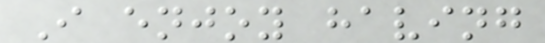I enjoy having
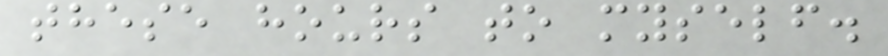these hours to myself.
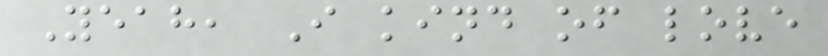Yeah, I kind of love
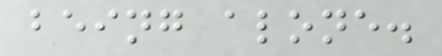being alone.
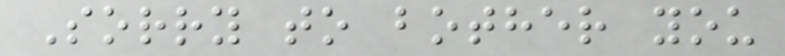Sorry to bother you
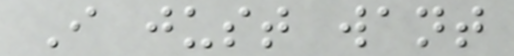I just want
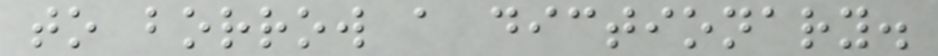to borrow a dictionary.
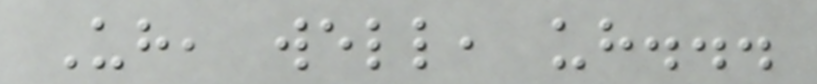Uh, well, uh...
